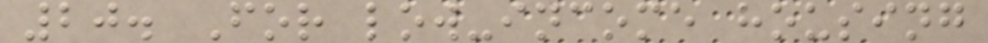20. For low-income housing
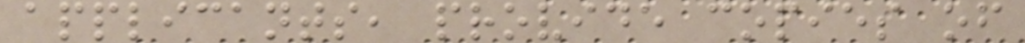applicants, provide copies of
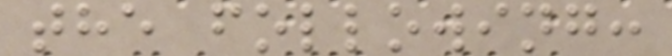the following:
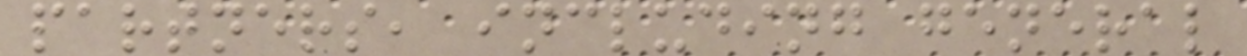partners, including general
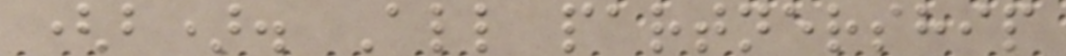(b). All partnership
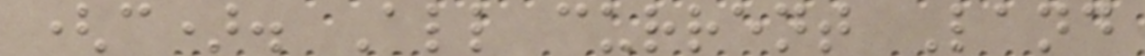(c). All current Land
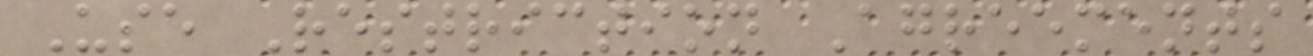Use Restriction Agreements
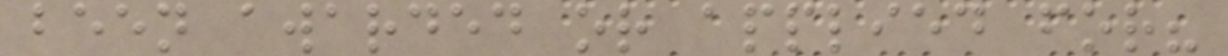been awarded or applied for?
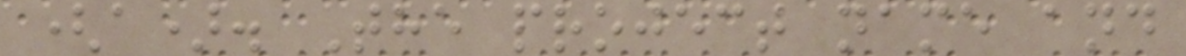(a). The project name and
